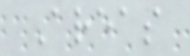Areas
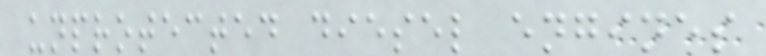unprotected diesel engines
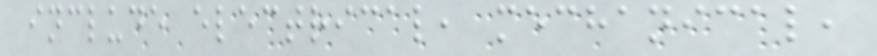include electrical, mechanical,
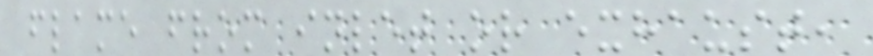flame from inlet or exhaust,
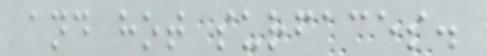and hot surfaces.
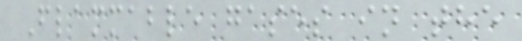Flammable gases in the
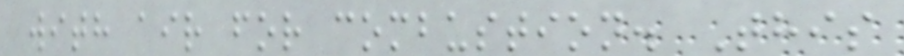with air for combustion. This
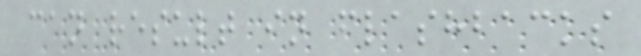can result in flashbacks
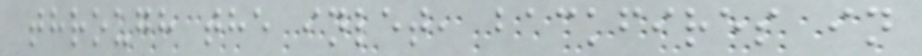through the inlet, backfires in
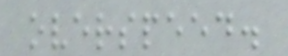overspeed.
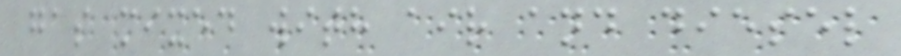gas mixed with air and diesel
